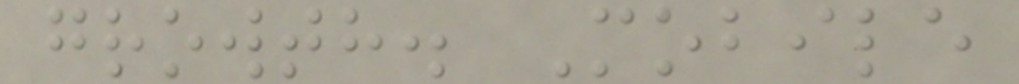growth. Mobile
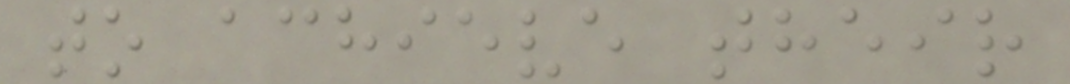to achieve their
